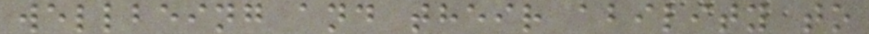wellbeing and their ability to
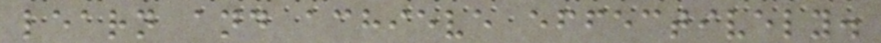learn and achieve effectively.
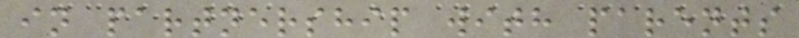in partnership with parents
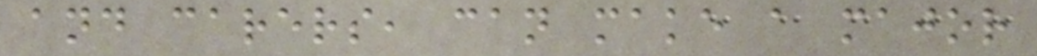and carers, can make a major
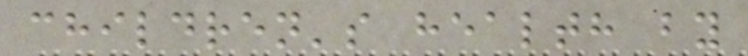children's health by
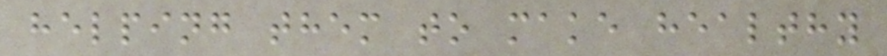helping them to make healthy
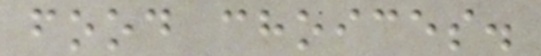food choices.
